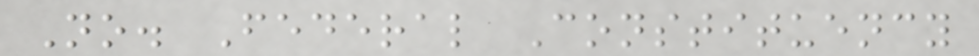No. Federal Constituency
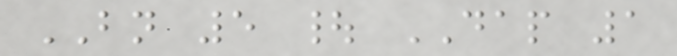BN 5 | DAP 1
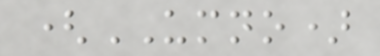(UMNO)
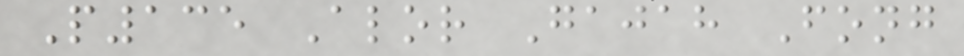P135 Alor Gajah Fong
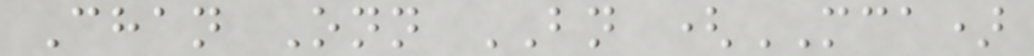Chan Onn BN (MCA)
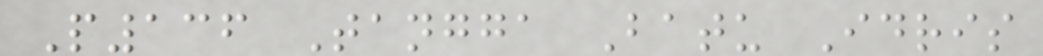P136 Tangga Batu Idris
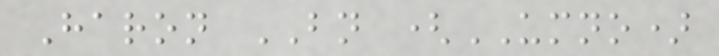Haron BN (UMNO)
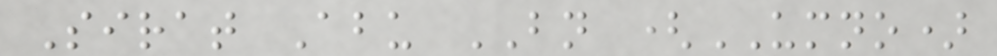Sirat Abu BN (UMNO)
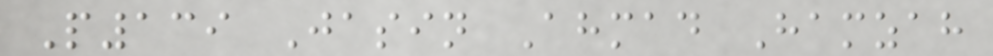P139 Jasin Ahmad Hamzah
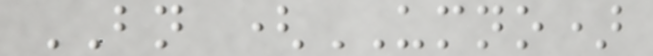BN (UMNO)
